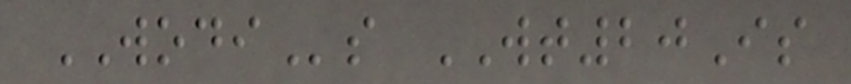WODIs WT20Is
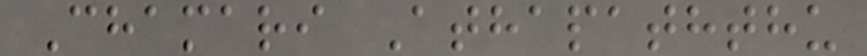Chamari Athapaththu
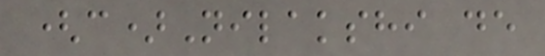(c)Nilakshi de
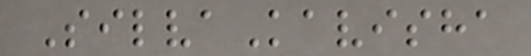SilvaKavisha
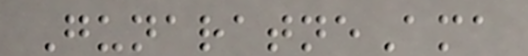GunaratneAma
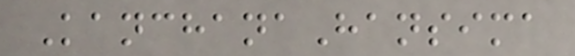KanchanaHansima
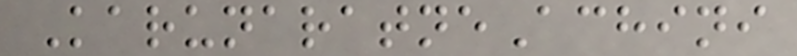KarunaratneAchini
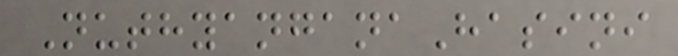NuthyanganaHasini
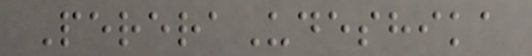PereraUdeshika
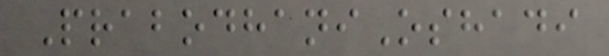PrabodhaniOshadi
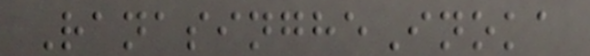RanasingheInoka
